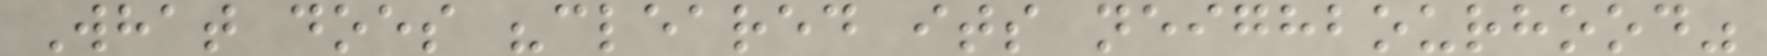What does "cleared its neighbourhood"
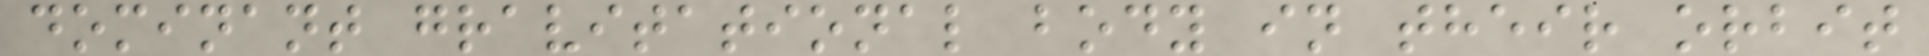dominant gravitational body in their orbit
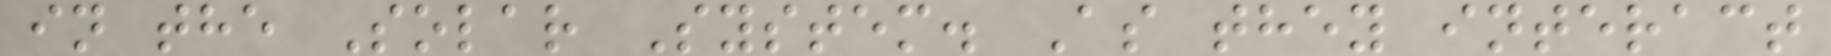in the Solar System. As they interact
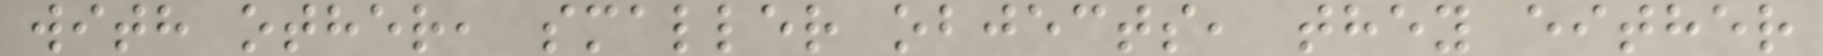with other, smaller objects, they either
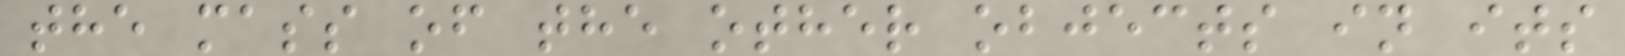the mass of the other objects in its
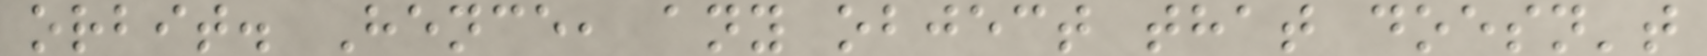orbit. Hence, any object that doesn't
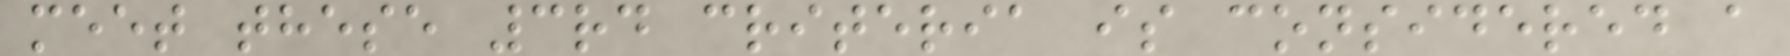meet these 3rd criteria is considered a
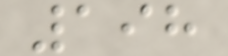198
